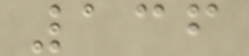136
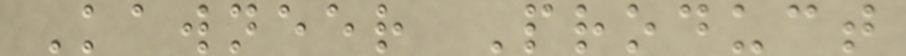Kawneer Product
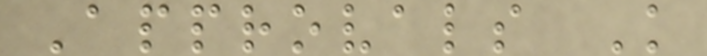Approvals K
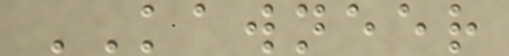KAWNEER
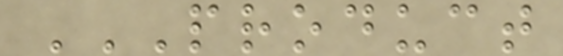PRODUCT
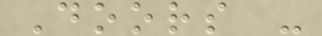Doors -
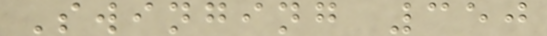Swinging 350
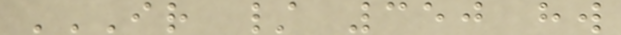IR / 350 HW
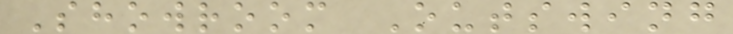Showroom Outswing
